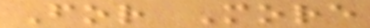For More
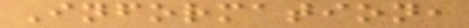Information,
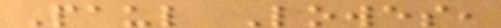Paul Lowes,
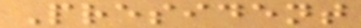President
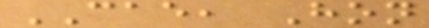CAE, Hon
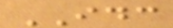IDC
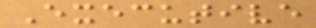Executive
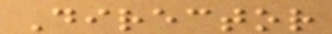Director
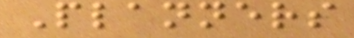Planners
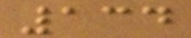134
